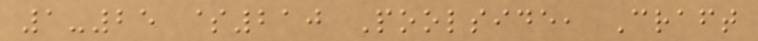1-25 $210 Poolside, Craft
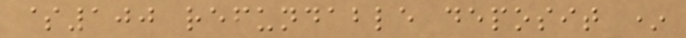$100 refundable deposit *
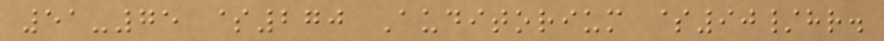51-75 $270 Auditorium $90/hr.
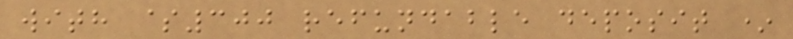with $300 refundable deposit *
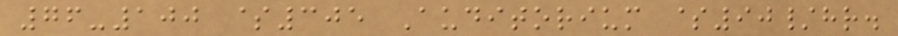76-100 $305 Auditorium $90/hr.
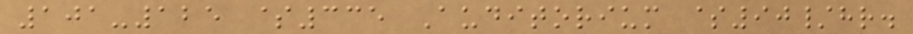101-125 $335 Auditorium $90/hr.
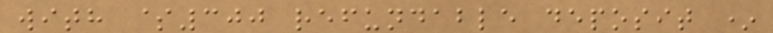with $300 refundable deposit *
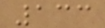133
